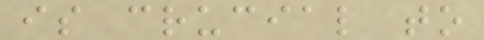is crucial to
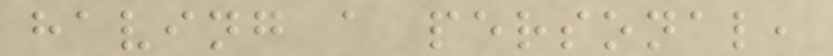having a personal,
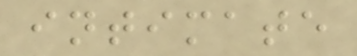intimate
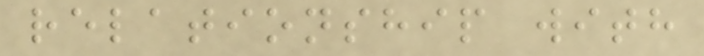relationship with
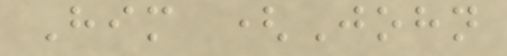Him (John
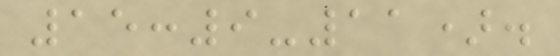15:9-11).
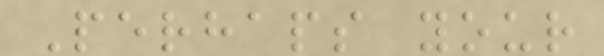Perhaps your
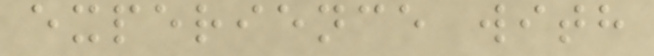experience with
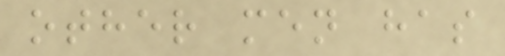other men has
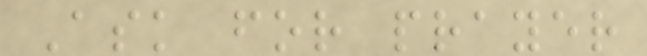Ask for prayer
